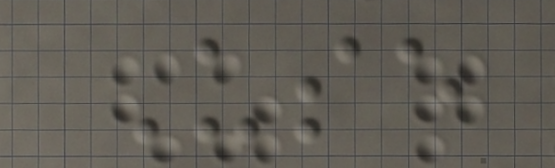Use
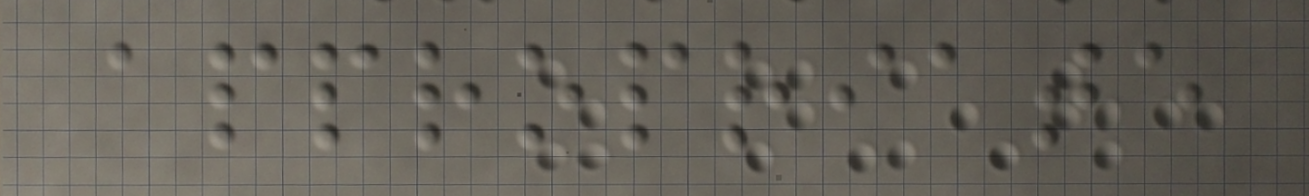appropriate
